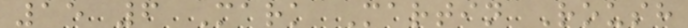15 6 Mark Martin Roush
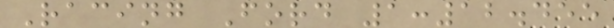Racing Ford 1:12.455
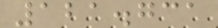121.731
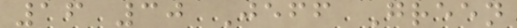16 30 Jeff Green
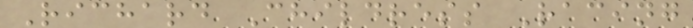Richard Childress Racing
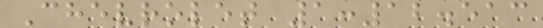Chevrolet 1:12.513
